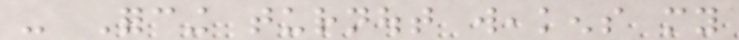- Forcing turnout weakens my
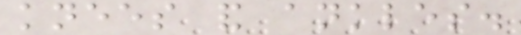knees and ankles.
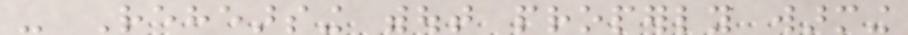- Rehearsing without properly warming
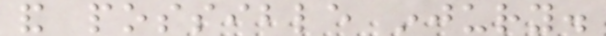and possible injury.
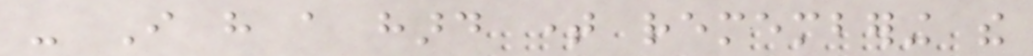- I have a hard time remembering the
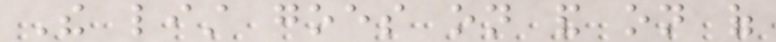The list goes on and on of
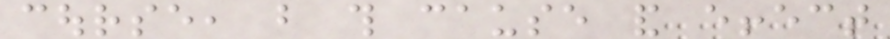course, but this cause and effect
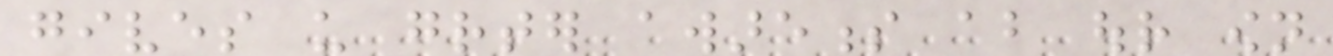gives us greater awareness about our own
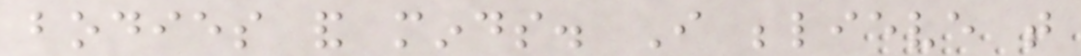bodies and minds. I believe that
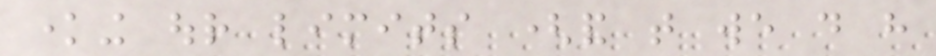knowing our limits (and that we do have
